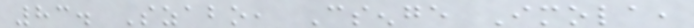83. Szabo, Csenge Imola,
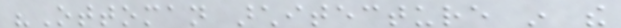"Ottoman architecture in the
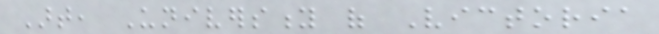Art, University of Victoria
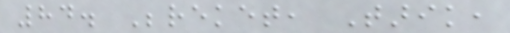84. Bereket, Tarik,
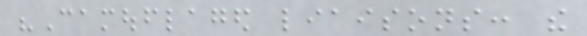"Camouflaged liaisons: the
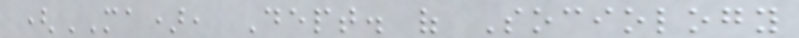(MA), Dept. of Sociology
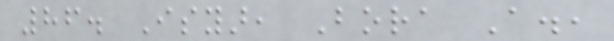86. Isyar, Bora A.,
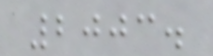2003.
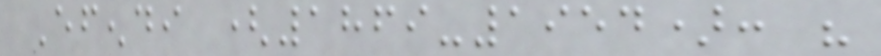Efendi (1869-1954): his
